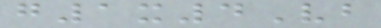g1x4Vb
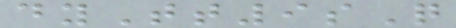dyTt9sQ
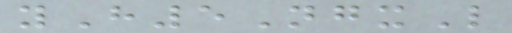yH5NgxL
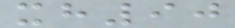xh90
